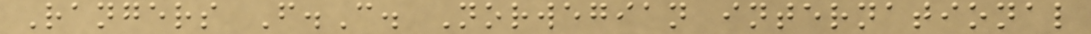Rangers F.C. Norwegian international
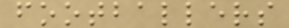footballers
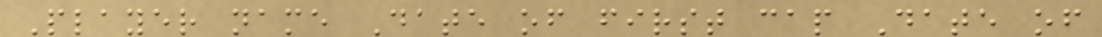Player name Date of first cap Date of
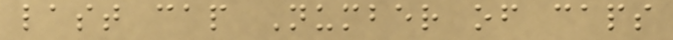last cap Number of caps
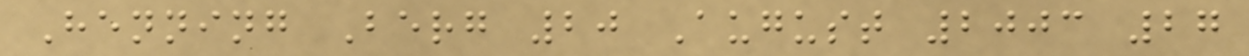Henning Berg 20 August 2003 27
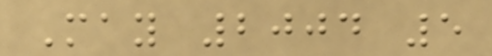May 2004 5
